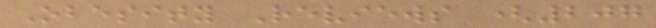Obesity Reviews (207
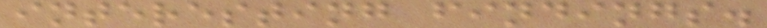interesting findings.
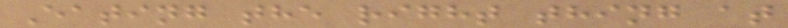Eating the right thing at
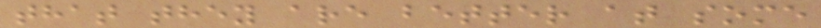that they are better at some
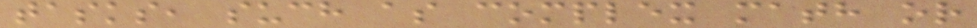tasks, such as complex math or
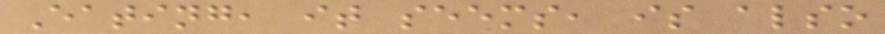Eating, it seems, is also
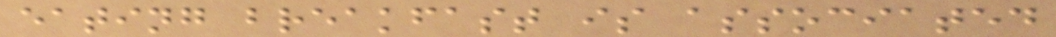eating breakfast is associated
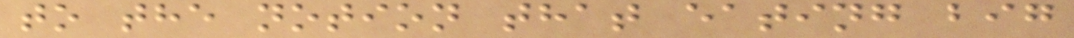to the notion that eating big
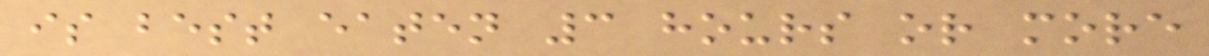is best eaten 3 hours or more
